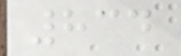834
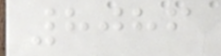8086
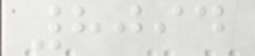8094
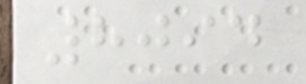8094
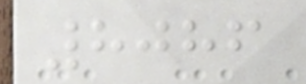8086
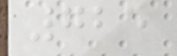725
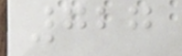727
